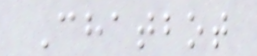Chatbot
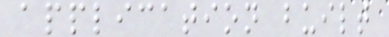application built
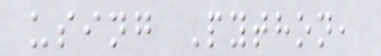using Python,
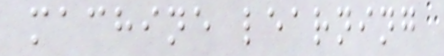machine learning
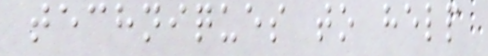techniques to help
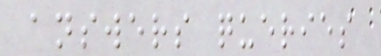answers queries
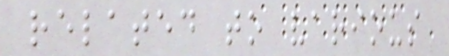related to various
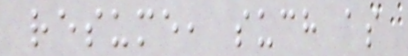resume, such as
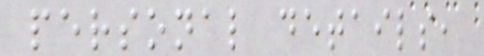personal details,
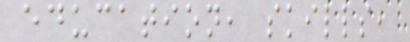education, skills,
